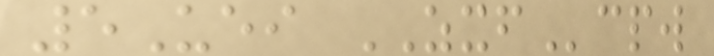5Uei ZXFcpw
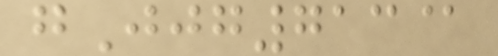gJjg713@
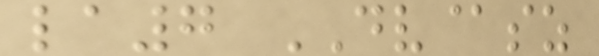la7 DV@sz
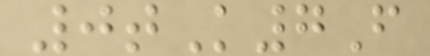0tK7F
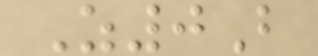Z0B
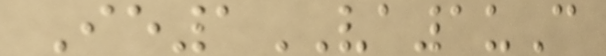Ie1VA1uC
